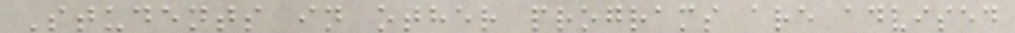Students in other programs are advised
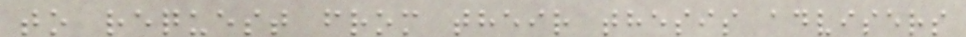to request from their thesis advisers
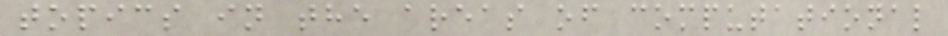topics in the areas of computational
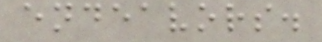endeavors.
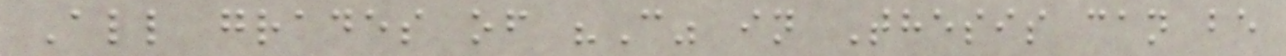All grades of "C" in Thesis can be
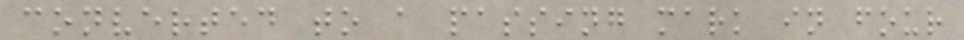converted to a passing mark in four
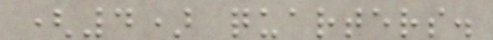(4) quarters.
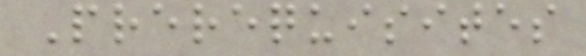Prerequisites
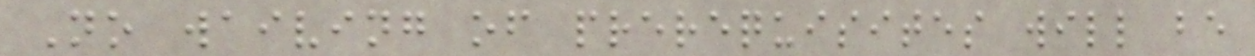No waiving of prerequisites will be
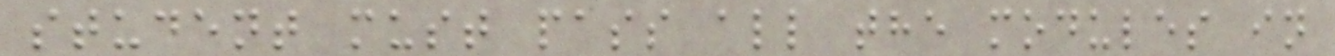student must pass all the modules in
